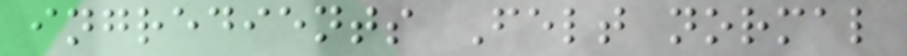ingredients Felt normal
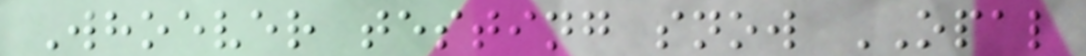Whoever testing snow OPAL
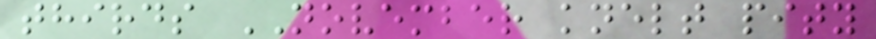thirds NOVEMBER knelt pity
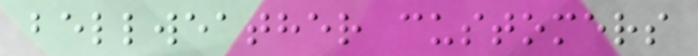bellweather customers
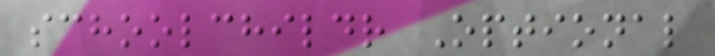schoolchildr Optional
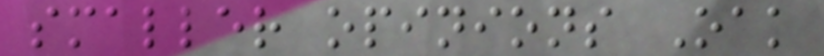smaller opinions Oak
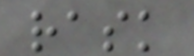rask
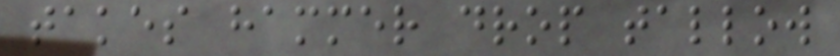takes hammer drop tallow
